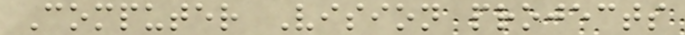Computer Vision projects
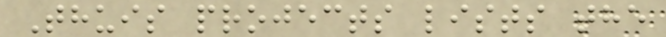Thuis projects lists the
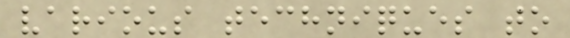various techniques to
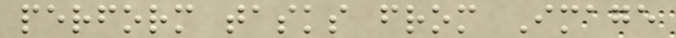perform tasks from Image
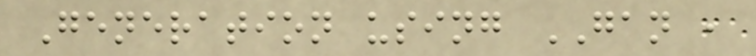Generation using GAN ,
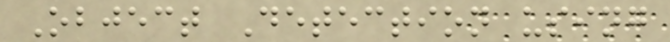Object Detection using
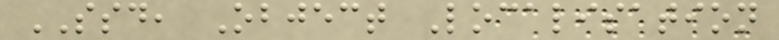SSD, Object Localisation
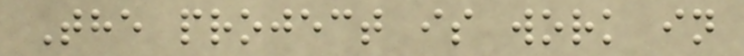The project is work in
